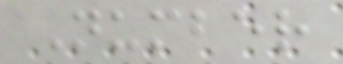Number
